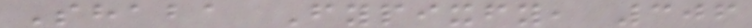Shaba Fypixfy, 306
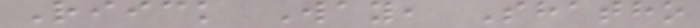Riick Way, Shatho
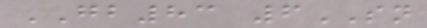GB83 6SN
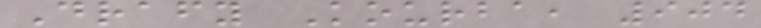Drafy Kourba, 904
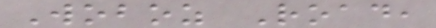Woboz Road,
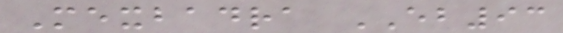Mexbadra EB93
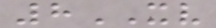8XV
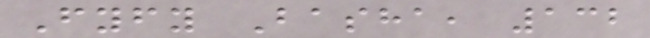Fyfy Basha, 132
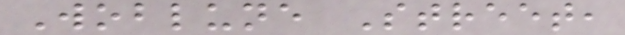Woblune Street,
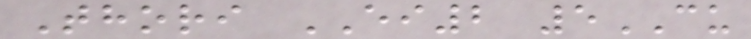Thori EI2 5CU
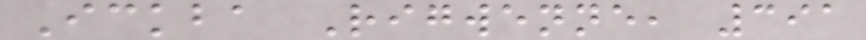Ickba Rigwenne, 391
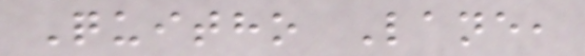Quitho Lane,
